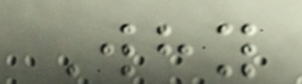Why
